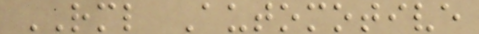RML Automotive
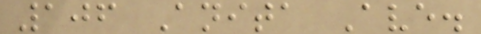106 Anita Ave.
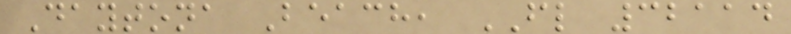Daytona Beach, FL 32114
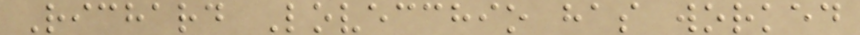Richard Lovecchio has worked
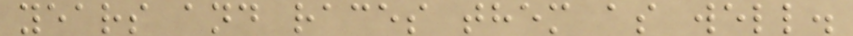years and races them as well.
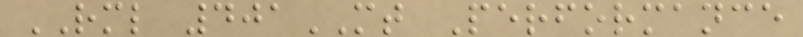RML 401MT Performance
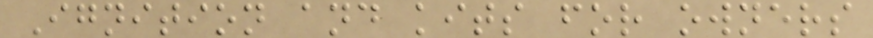Ignition and kits for owners
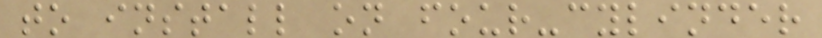to install on four-cylinder
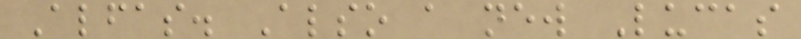Alfas. Also a new Lucas
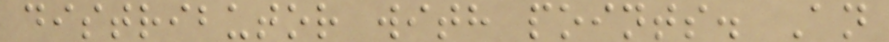distributor with points. An
